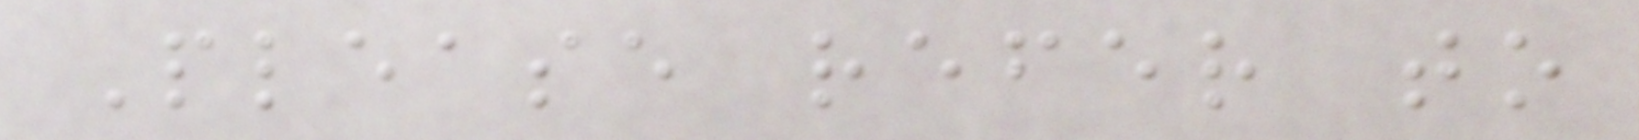Please refer to
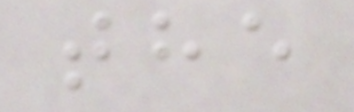the
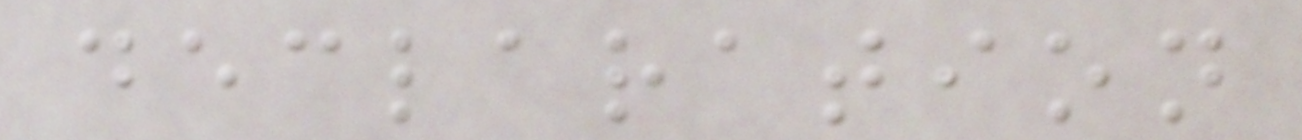declaration
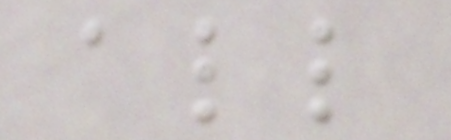all
